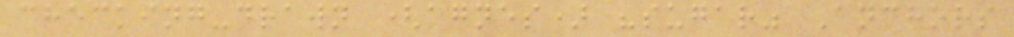checking-drawn (agnes) "sugar" Anchors
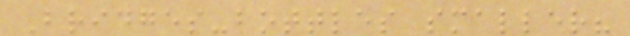Bridges-bottles smaller?
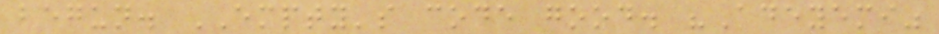begun. EMPTY's code good. "Adeyemi"
